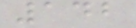142
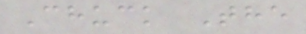Chuck The
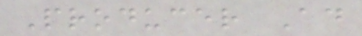Producer Ad
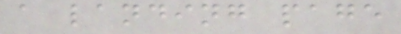a landing page
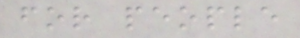for people
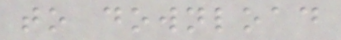to download
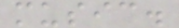music.
